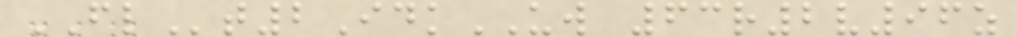FLt2IdkUW 63r2v96z
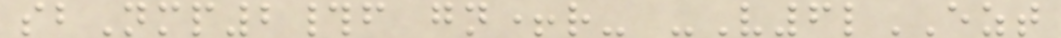sbNmp2#f gn+r- -V6lEZT
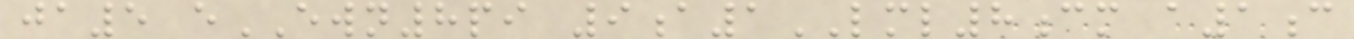ja5 eEWN8pi 9a1LML8cm a1c
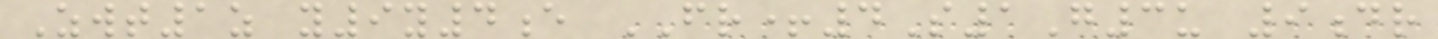Zwt1z y9y4e FR+4S1G3u 9dr
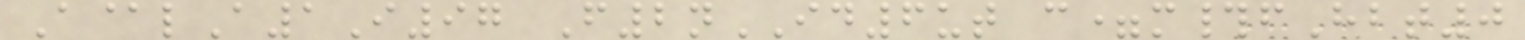A@lA1I97 F2nID6ut c=m#fHbt0
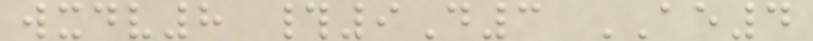wxdv8 #9D3 AE4
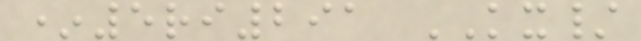*5ri291 KX/
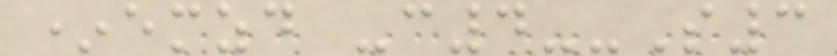*emzd -c4--S3
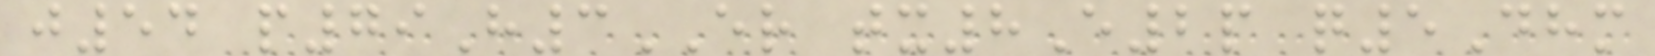j54 p79H3ER tx8E2p q5Dhm
